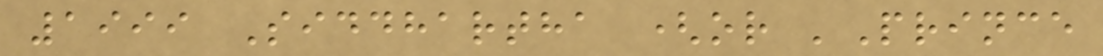1999 Siddhartha (or 'Prince
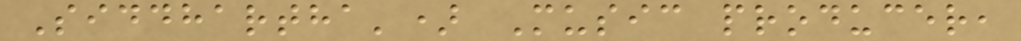Siddhartha') Music producer,
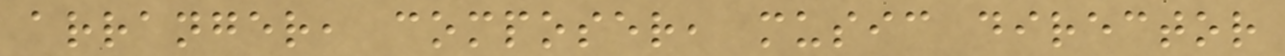arranger, composer, music director
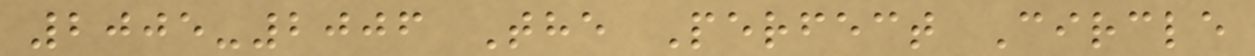2005-2006 The Perfect Circle
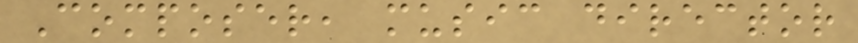Composer, music director
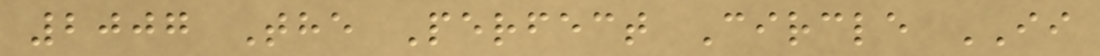2007 The Perfect Circle II
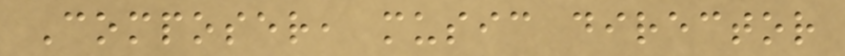Composer, music director
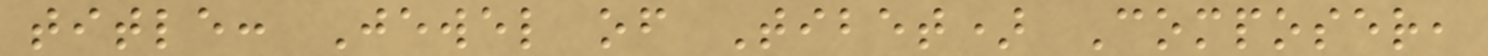title: Jewel of Tibet) Composer,
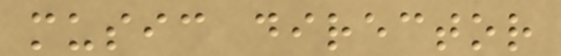music director
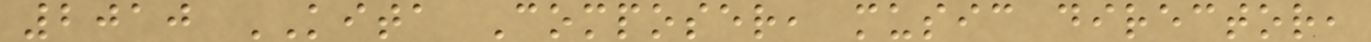2010 KITA Composer, music director,
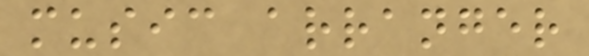music arranger
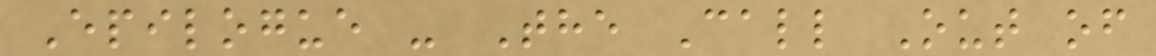Epilogue - The Call Out of
